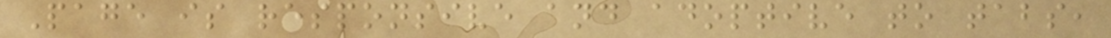Page is responsive and adoptive to tabs,
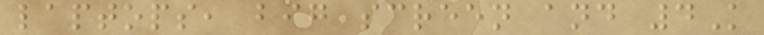laptops, big screen and 4K
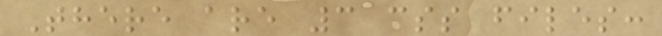There are 3 css files:
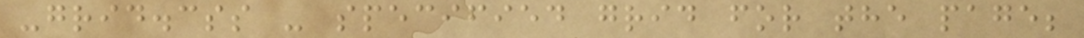-grid.css - specified grid for the page;
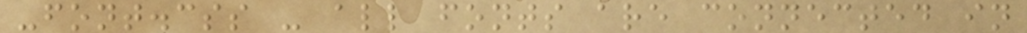-font.css - all fonts are connected in
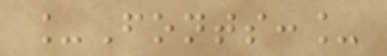_Fonts:_
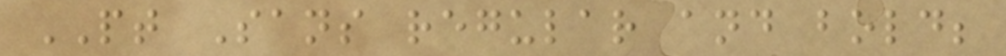PT Sans regular and bold;
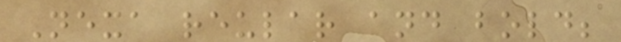Nexa reular and bold;
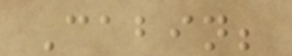Cabin;
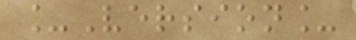_Version_
